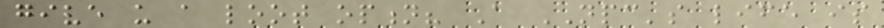give us a loot option? A NPC's life is
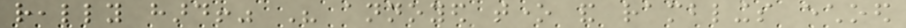really hard!" His annoyed tone and ramblings echoed
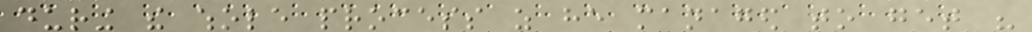during the whole process as he managed to get his
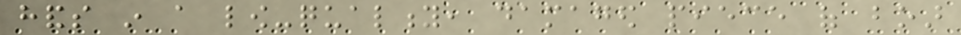hands in a low-quality, damaged piece of boar
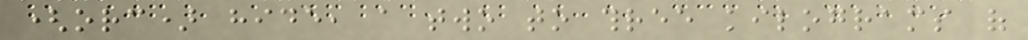(orc) hide, a two to three kilograms of
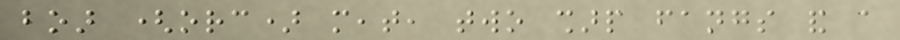boar (orc) meat, two sharp fangs and a
